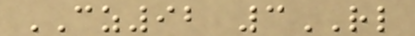CZ92 3RL
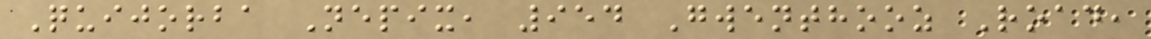Quijorba Nepix, 954 Gwenthooz Road,
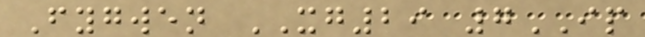Fygwen XG29 7IP
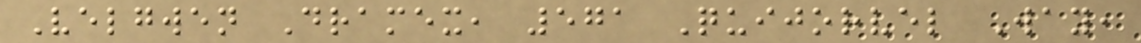Velgwen Dramex, 571 Quijorvel Way,
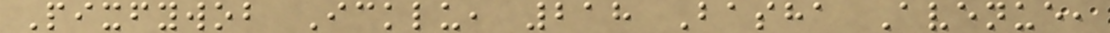Pixfywob Icklu, 218 Basha Avenue,
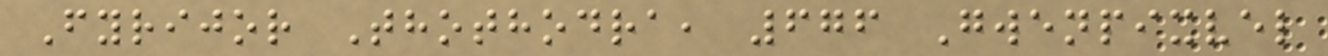Fyrijor Thothodra, 676 Gwenpixvel
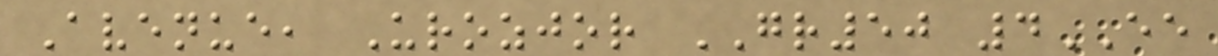Avenue, Urozjor GR50 4EE
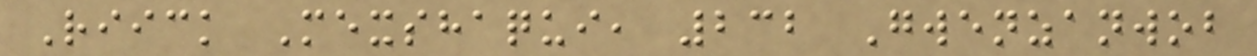Riick Mexshaqui, 232 Gwenzanwob
